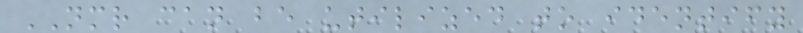NMR can be utilized to identify
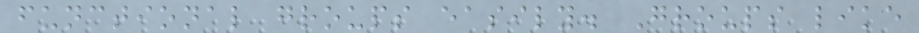functional groups easily. Groups like
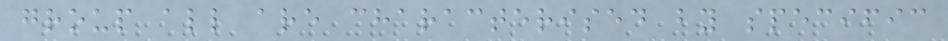group all are characterised by specific
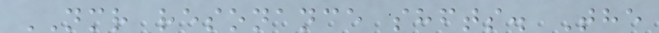NMR resonance shfts. The
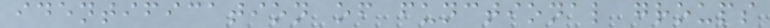identification of functional groups
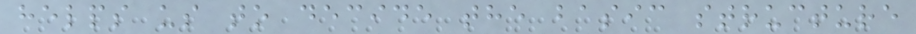helps us to decide the basic structure
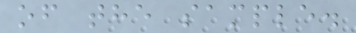of the sample.
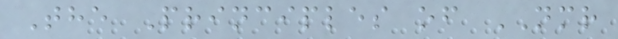The Principles of NMR
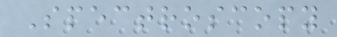Spectroscopy
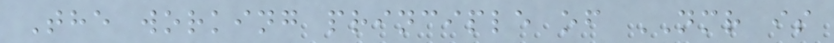The working principle of NMR is
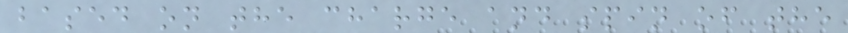based on the charge and spin of the
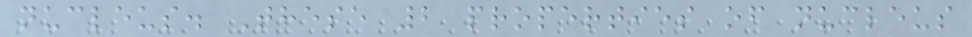nucleus. These 2 properties of nucleus
